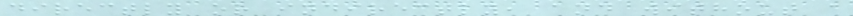directly or indirectly, and without a
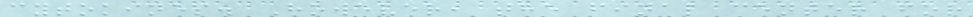cytokines. However, the final center for
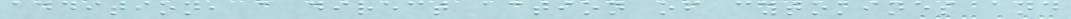addition, a direct action of cytokines and
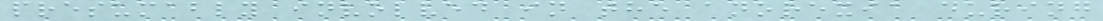presumably involved in the anorexia during
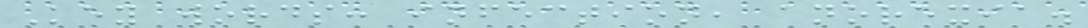Key words: infection, anorexia.
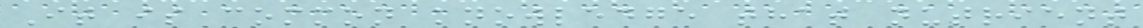It is common knowledge that nutrient
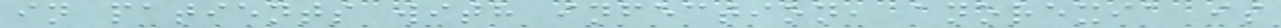in patients with infection, anorexia is
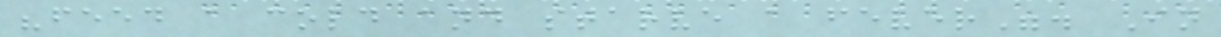"feed a cold and starve a fever". In
